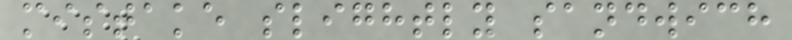mistake slightly sandwich
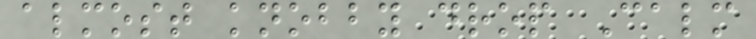almost knobby drop Calm
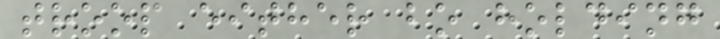troop either bo holding
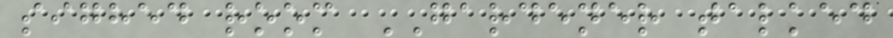sighed room GARDENER talked
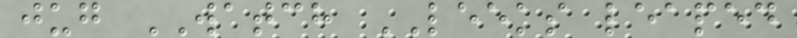jug WATCH LEEKS leaped
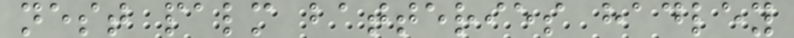nest palm batteries hadley
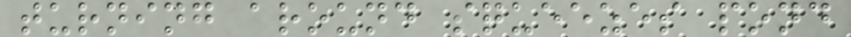turning around squeezes pond
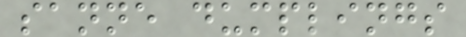sanne dumplings
